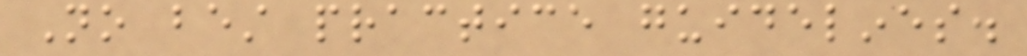No best practice guidelines.
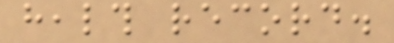health record.
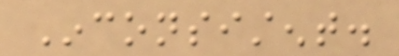Inconsistent.
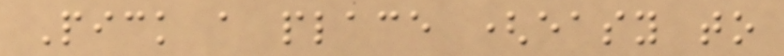Pick a place (easy to
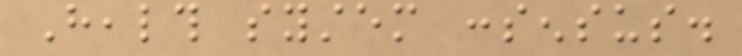Health system consensus.
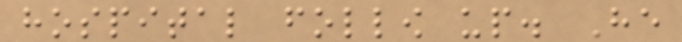hospital follow up. He
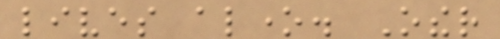lives alone. Other
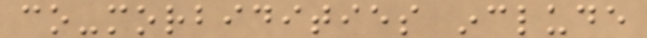co-morbidities include
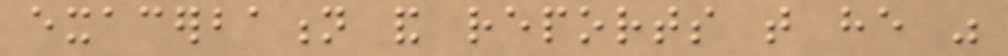exacerbation and reports that he was
